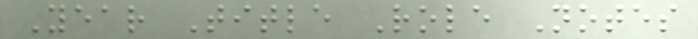Year Title Role Notes
